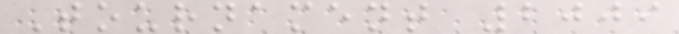Tournament 2009
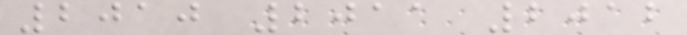2010 2011 2012
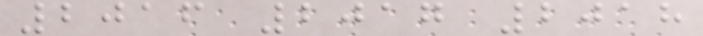2016 2017 2018
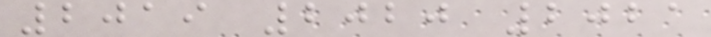2019 2020 2021
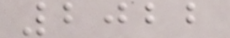2022
